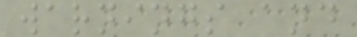warnings and
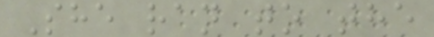She ran to the
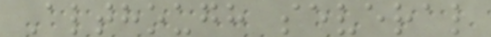Although several
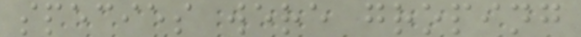species were groping
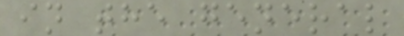in the general
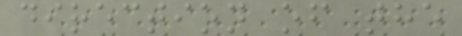direction of the
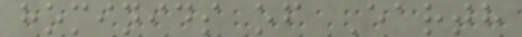hominids of Earth
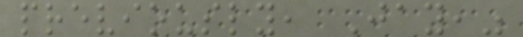previously, Jay,"
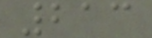213
